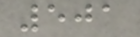501
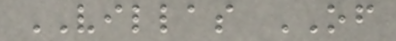VILLAS OF
